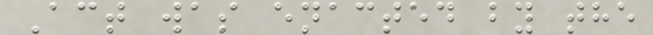Act was enacted by the
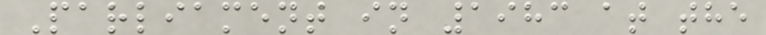Parliament in 1983 at the
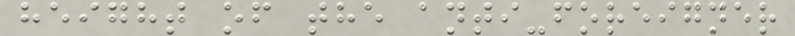height of the anti-foreigner
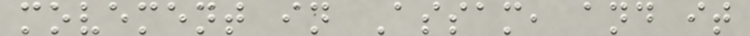movement in Assam, and it
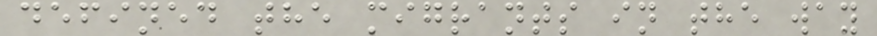defined the migrants in the way
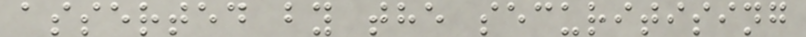asserted by the securitising
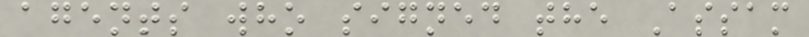agents who signed the Assam
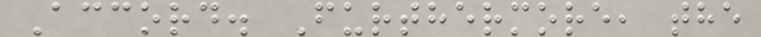Accord. Furthermore, the
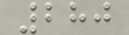280
